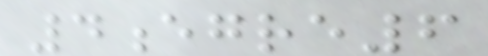4egre6
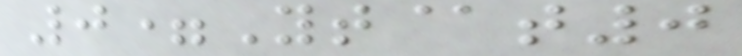0=Yt@t0
